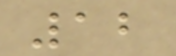12
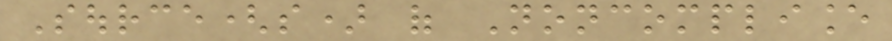Source(s) of Noncompliance
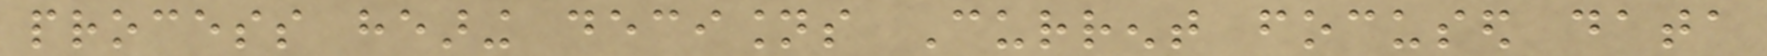process hearing decisions Current focused data
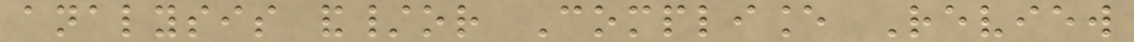analysis and/or Compliance Review
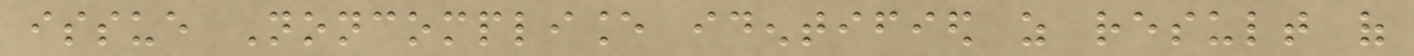issue Noncompliance identified as result of
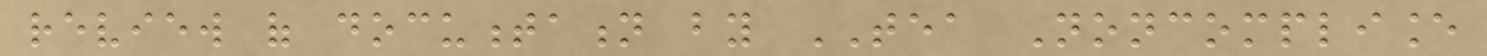review of documentation by TEA Noncompliance
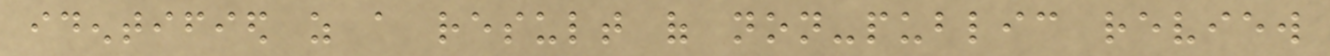identified as a result of non-public review
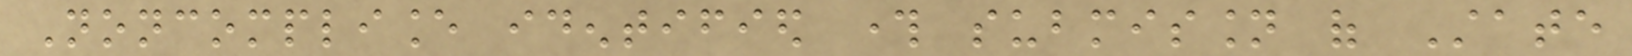Noncompliance identified through submission of State
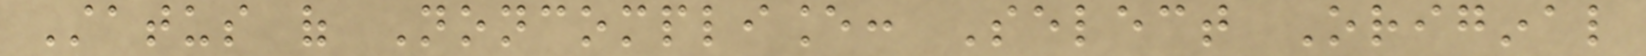Status of Noncompliance: Select Original
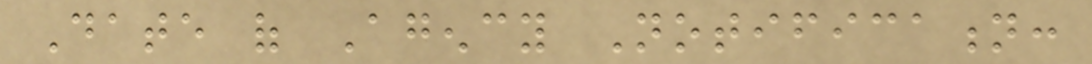Date of Agency Notification:
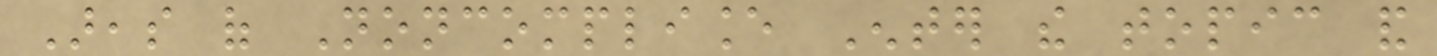Areas of Noncompliance Enter the topic and
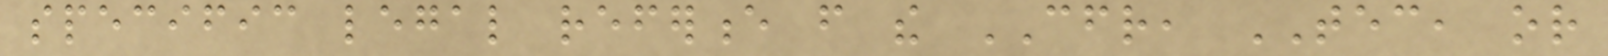specific legal reference from the CFR, TEC, or
